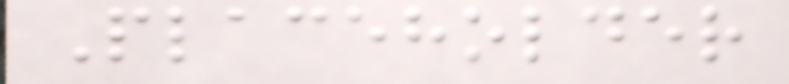Placeholder
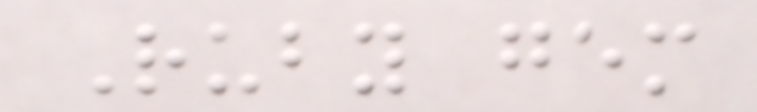Ruby gem
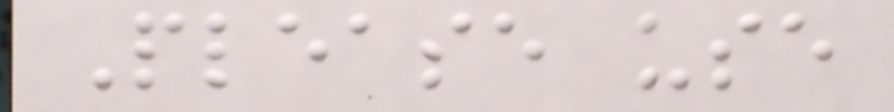Please use
